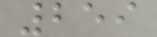259
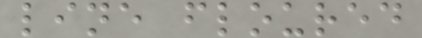line floured
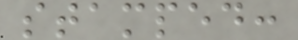stamped:
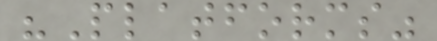"Platforms"
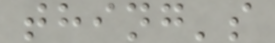thing's
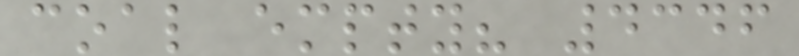coal empty? 4346
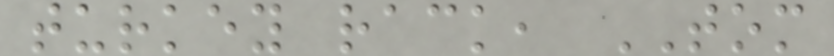turkey rack, TOM
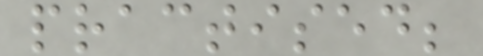practised;
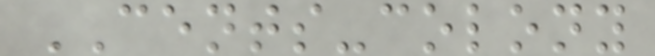CENTS-colony
